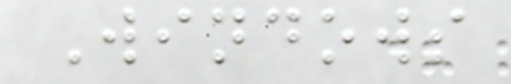Windows
